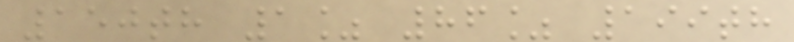150th 1% 86% 199th
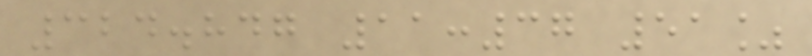324.847 11:37 51%
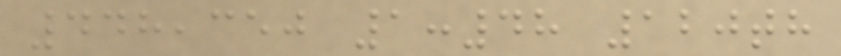448,350 1:48 120th
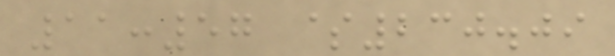11:57 $230.09
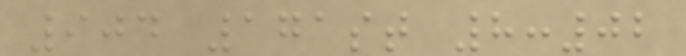904 171st 8:02
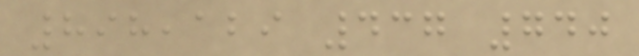898,129 437 740
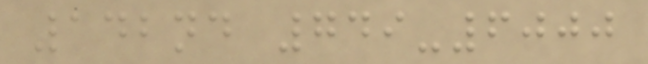142nd 749-6000
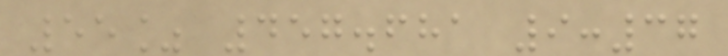55% 457.681 9:37
